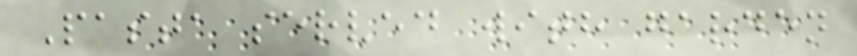Pasta served with garden
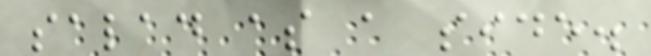salad as a side.
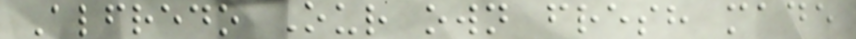Alfredo Our own fresh made
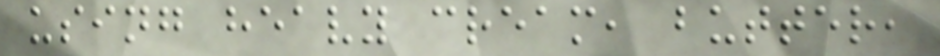using heavy cream, butter,
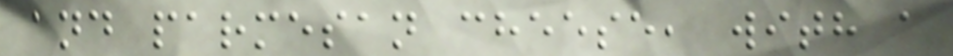and parmesan cheese, with a
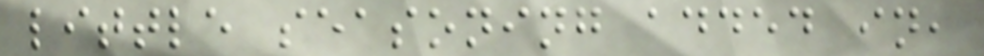little seasoning added in,
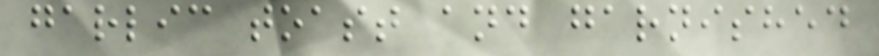garlic toast and garnished
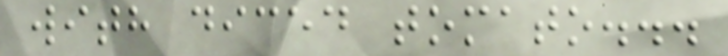with diced tomato...
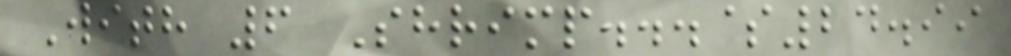With 6 Shrimp...$24.99
